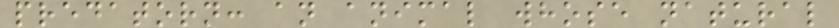predatorn: an animal whose natural
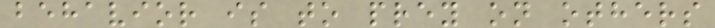behavior is to prey on others
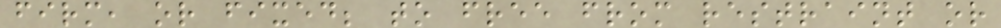firm, or fixed; to free from restraint or
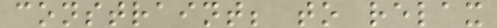constraint; to relax
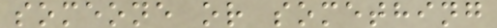someone or something
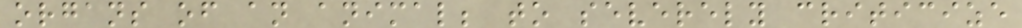organs of an animal; to severely criticize
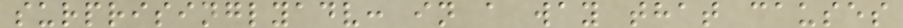surprisinglyadv: in a way that causes
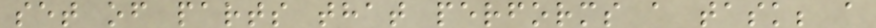set of parts that performs a task; a
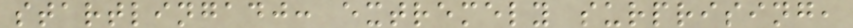startlingadj: extremely surprising,
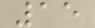15
